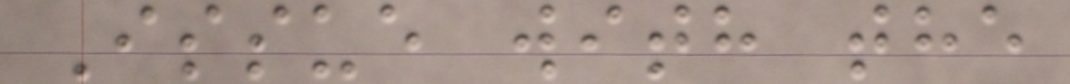Issue with the
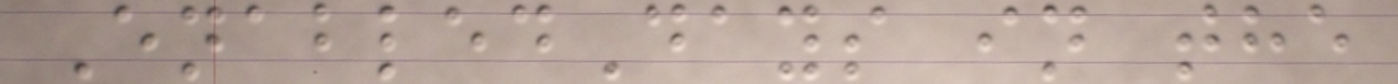EnabledDays in the
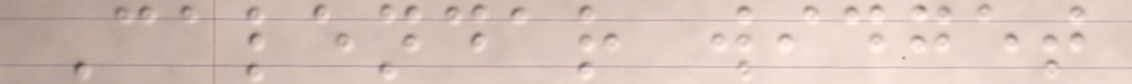Calendar widget
